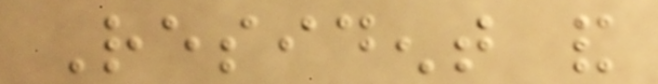Resident and
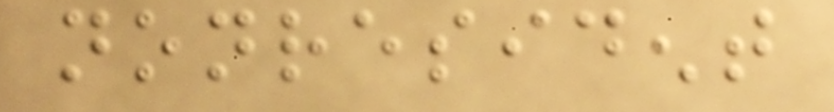nonresident
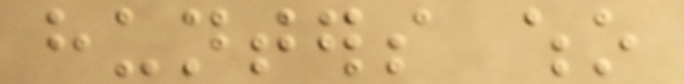hunters who
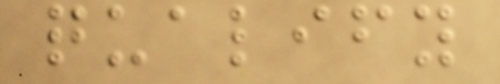qualify
